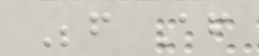Before After
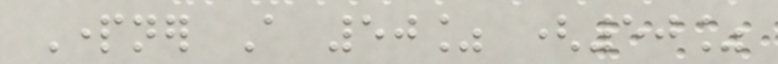Partner A 50% (50%
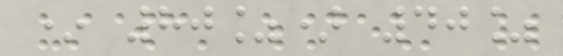* 80%) 40%
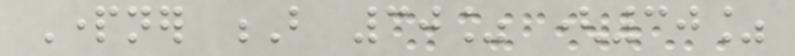Partner B 30% (30%
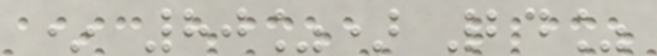* 80%) 24%
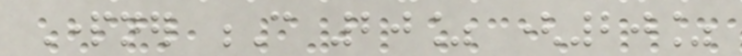Partner C 20% (20%
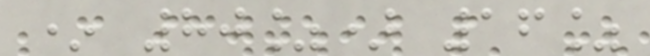* 80%) 16%
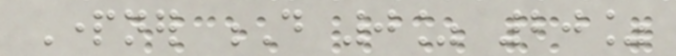Partner D 0% 20%
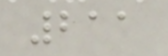211
